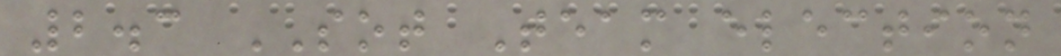2.3 SOT Team election
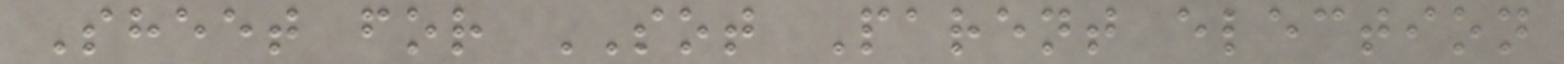Sheet for SOT Parent election
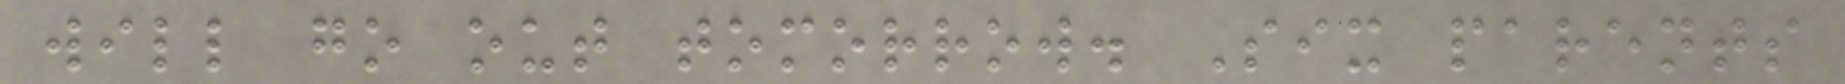will go out tomorrow. Six parents
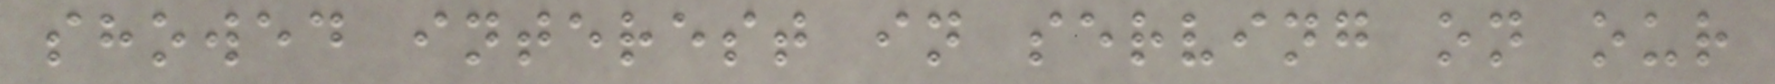showed interest in serving on our
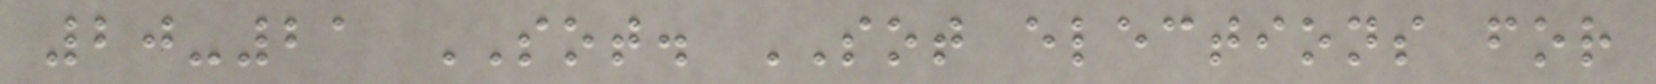20-21 SOT. SOT elections for
